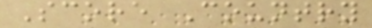Score Country
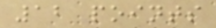12 points
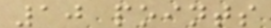10 points
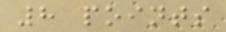8 points
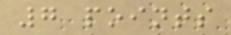7 points
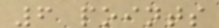6 points
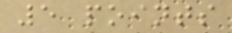5 points
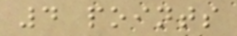4 points
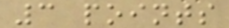3 points
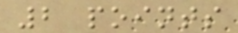2 points
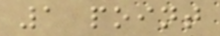1 point
